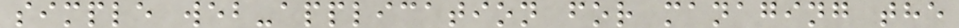simple web-application for managing the
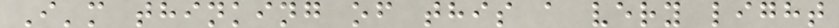I'm thinking of this a very light
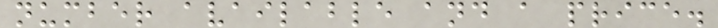number available and a price.
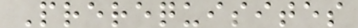Prerequisites
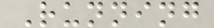Running
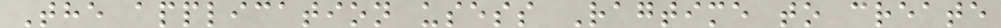The application usess Ragtime to create
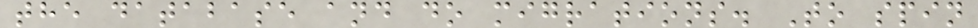the database and do migrations. To spin
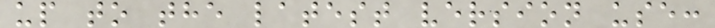up to the latest version use:
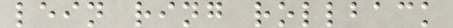lein ring rollback
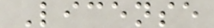License
